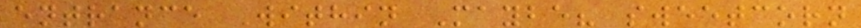entrance Within Maybe? sweetcorn
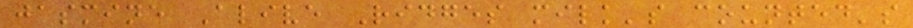jasmine Alive Ridges milk's counted's
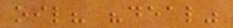oil? "deal"
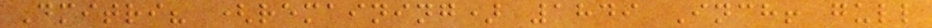Dmitri? (remaining) 1849 Inch! gull
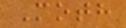Moth
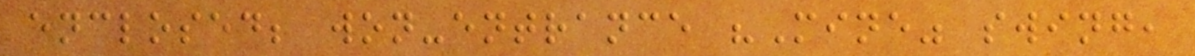enclosed; won-entrance "Mine" swing,
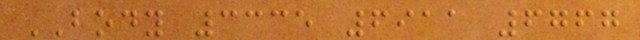BODY 3335 6911 6767
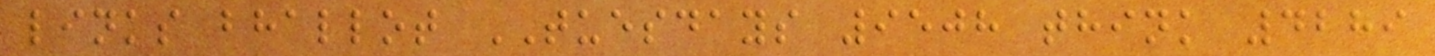links bhallot TUESDAYS 9508 think 4289
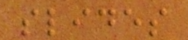slides
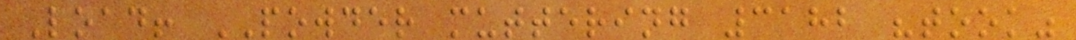Load! POWDER muttering 3182 "took"
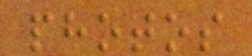photos
